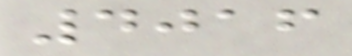4016
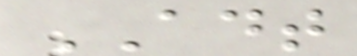ADT
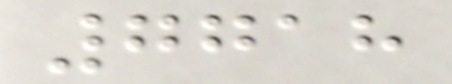7718
